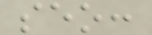seo:
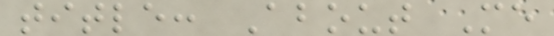title: About Me
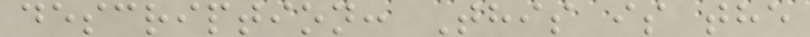description: This is the
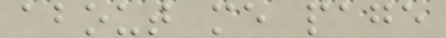about me page
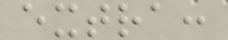extra:
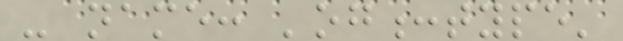- name: 'og:type'
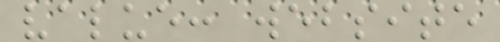value: website
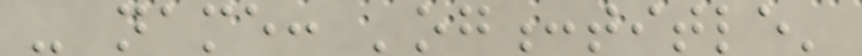- name: 'og:title'
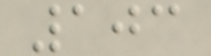103
